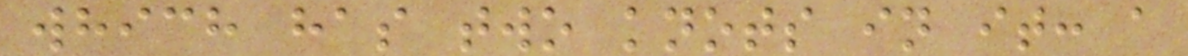which has two knots in it: a
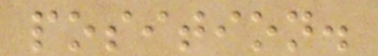position.
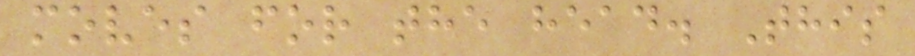moves for the head. This
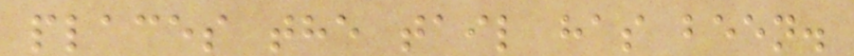places the tail has been.
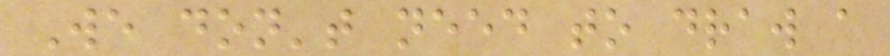We don't need to draw a
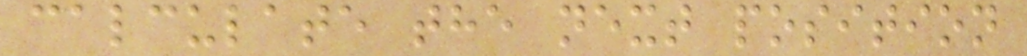calculate the next position
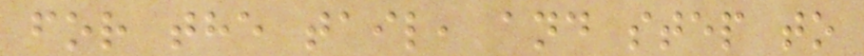for the tail, and step to
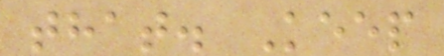that. Keep
